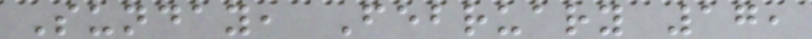Sunday, February 17,
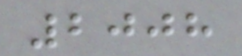2008
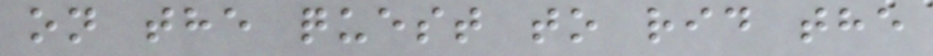on the quest to rid the
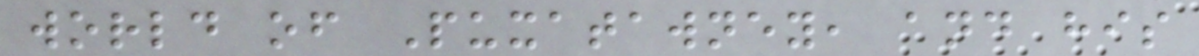world of Puxatawney, and his
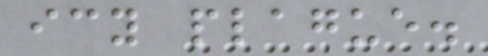icy plague.
